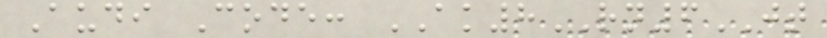Audi Code: AK8RN6JT
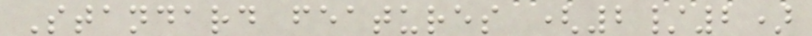Standard features (2/2)
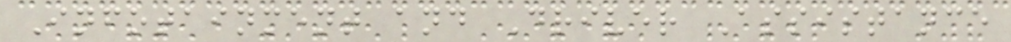Infotainment and Driver Assistance
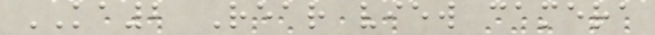KA2 Rear view camera
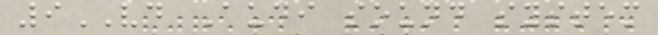9VD Audi sound system
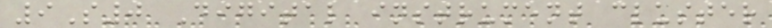9S0 Digital instrument cluster
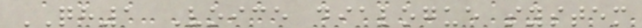QH1 Voice dialogue system
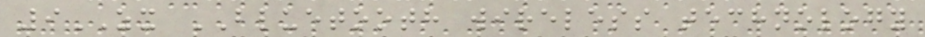9ZX BLUETOOTH wireless technology
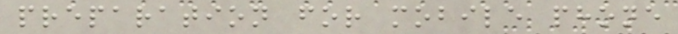preparation for mobile phone
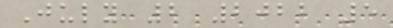July 2 2022 5
